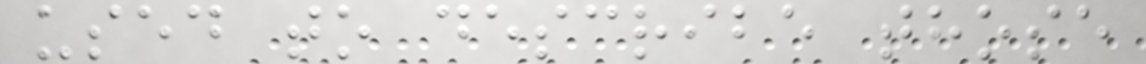used to describe those
